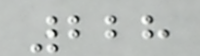228
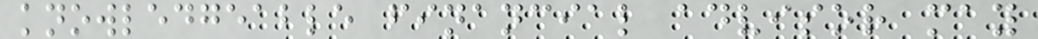knowledgeable financial advisor may
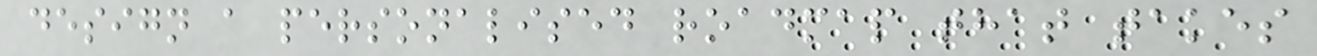design a personalised roadmap that takes
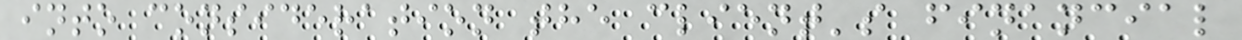into consideration the client's financial
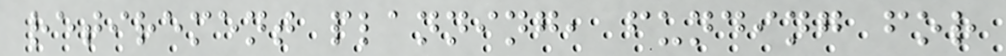retirement planning, funding for
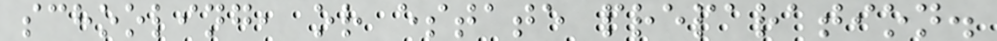schooling, or estate preparation.
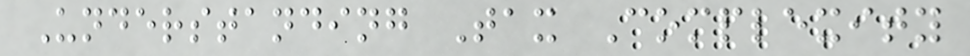Understanding Tax Complexity
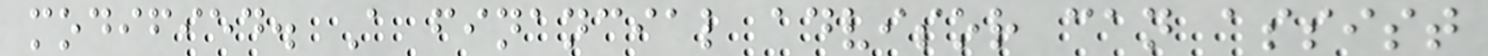modified. A financial advisor can assist
